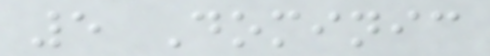5 Dominic
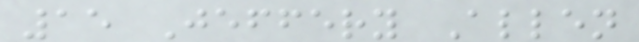15 Jeffery Allen
